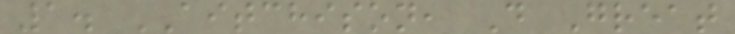1. AITCHISON, D Great
